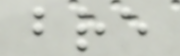bre
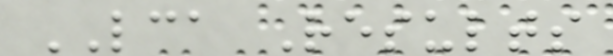LCA Results
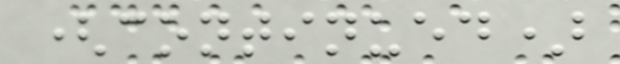(continued)
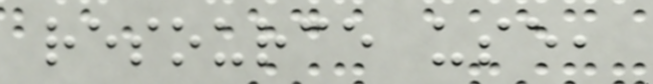resource use,
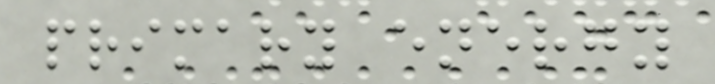primary energy
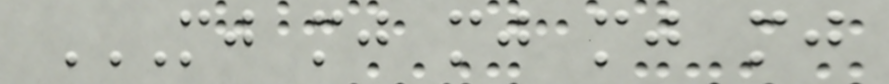MJ MJ MJ MJ MJ
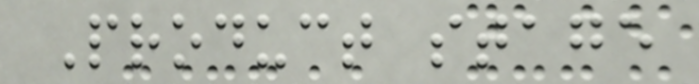Product stage
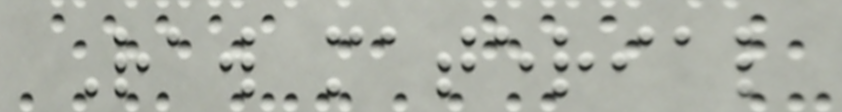Raw material
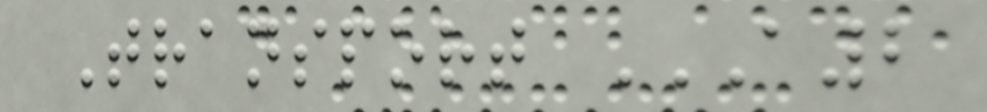Transport A2
